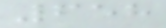658
